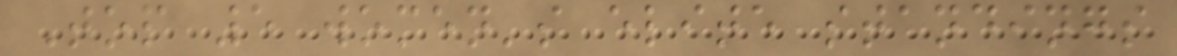Top 5 women's elite standings
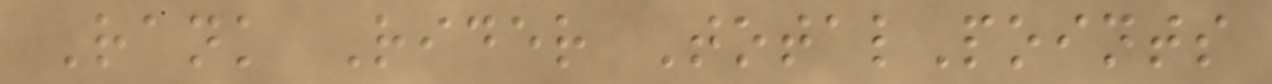Rank Rider TotalPoints
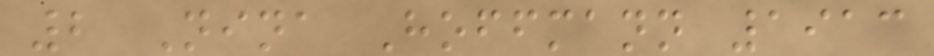2 Nina Hoffmann 1913
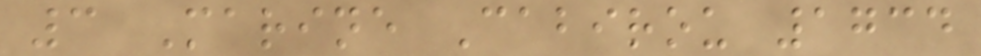3 Marine Cabirou 1734
